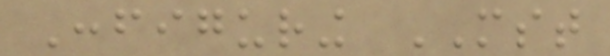Configuring MST
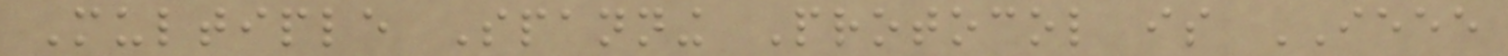Multiple Spanning Protocol is IEEE
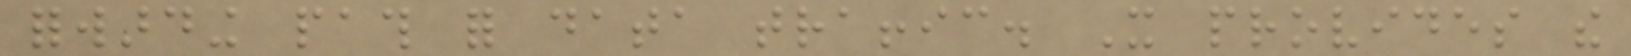forwarding path for data traffic. It provides the
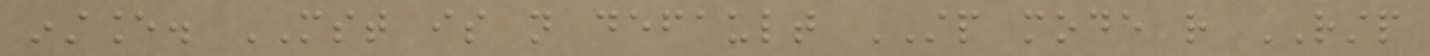instance. MST is not default STP mode rather RSTP
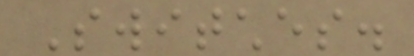Switches.
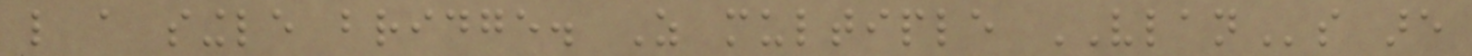like a single bridge. As multiple VLANs are
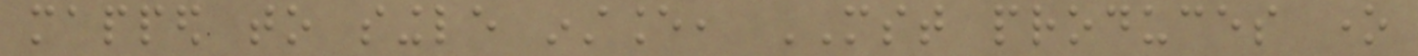mapped to single instance, MST produces one
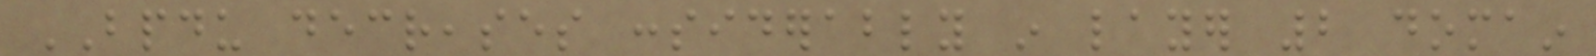BPDU decreases considerably in layer 2 domain
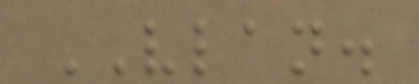VLAN.
